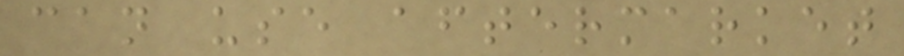can use aftermarket
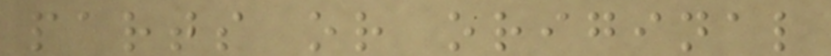parts or original
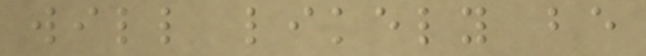will likely be
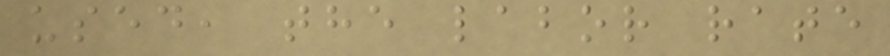used, the labor rate
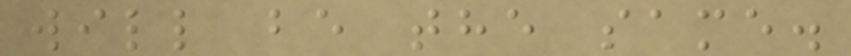will be the same.
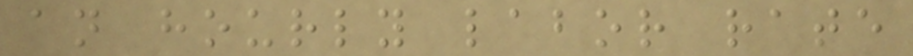an hourly labor rate
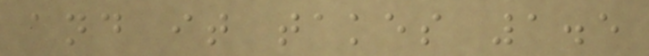and it takes 1.5
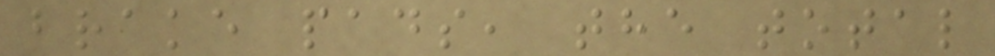brake pads, the total
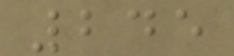245
